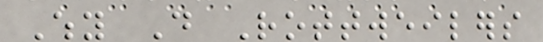Why Do Rottweilers
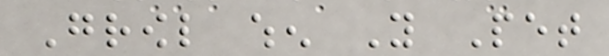Growl when You Pet
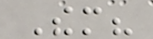Them?
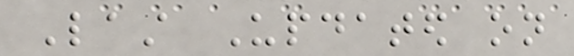Last Updated on
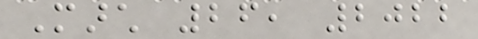March 26, 2022
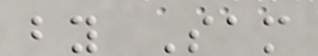by Sam
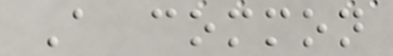A common
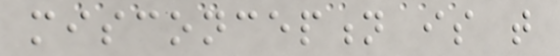misconception is that
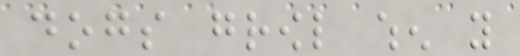dogs growl when you
